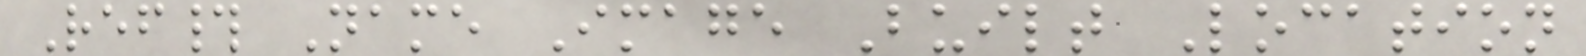Ref# Name Image Built Location
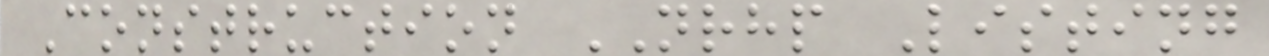Construction NRHP Listing
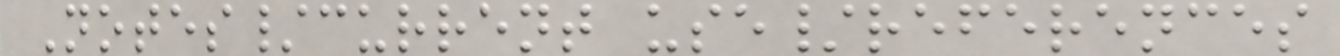Notes/current use/references
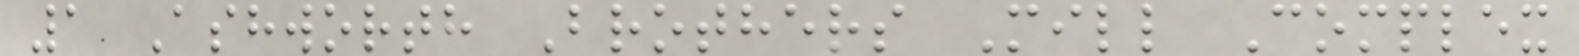1 Ashworth Brothers Mill Complex
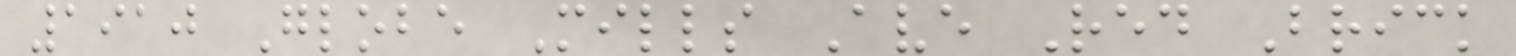1910 Globe Mills Ave Red Brick
